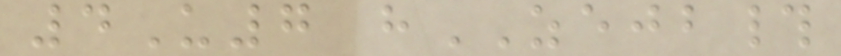4U7 hZEJB#
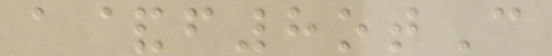a&f8otC
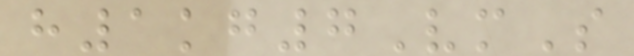h1kg7VmS
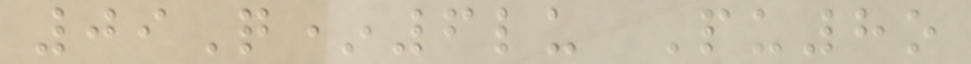09Q*6lu Pu8o
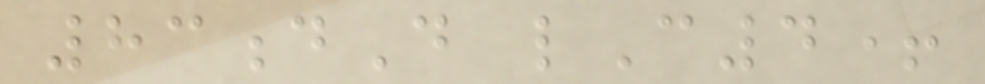83dD lC4+
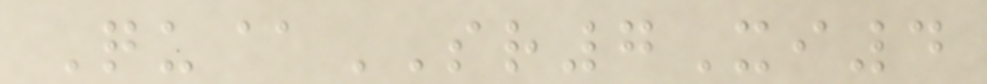Qu@SR7Xi4
